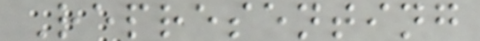Representing
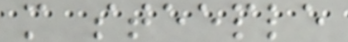m steeple
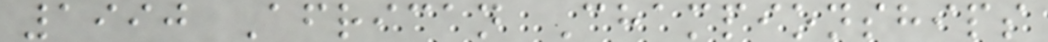1990 African Championships
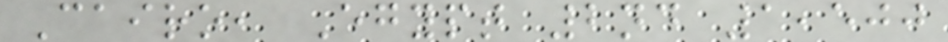Cairo, Egypt 2nd 1,500
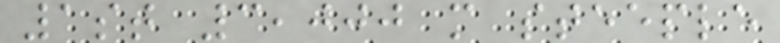1st 3,000 m steeple
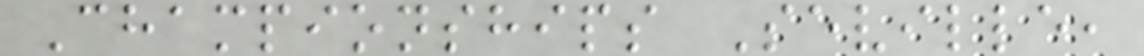Championships Seville,
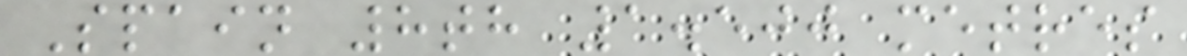Spain 8th 1.500 metres
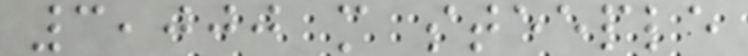3,000 m steeple
